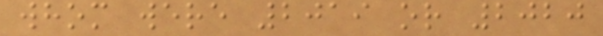whom were 2019 or 2020
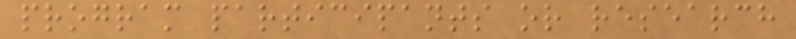program participants or research
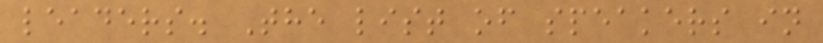leaders. The list of speakers in
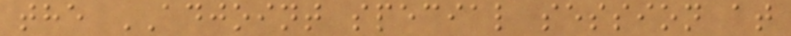the ADJOINT special session at
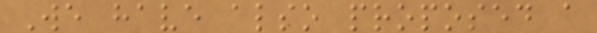We have also proposed a
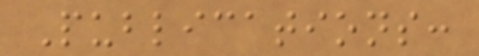Publications:
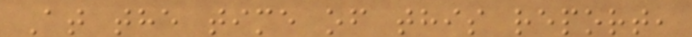At the time of this report,
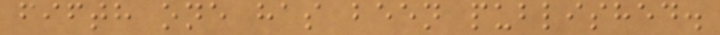fifth one has been published.
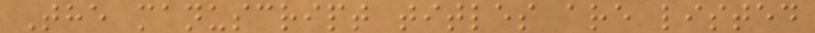The manuscript titles are listed
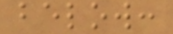below:
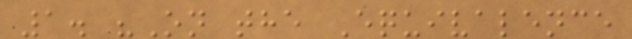1. "On the Equivalence
